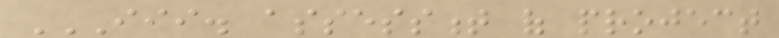III. ASSESSMENT OF PROJECT
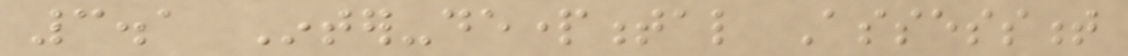3.1 Inter-departmental Assessment
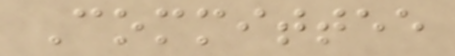Committee
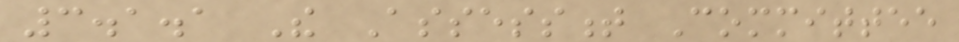3.1.1 The Assessment Committee
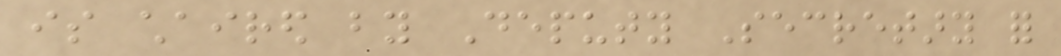is chaired by Deputy Secretary for
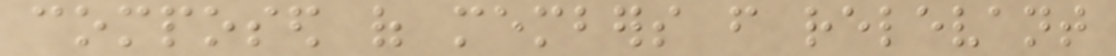composed of members from relevant
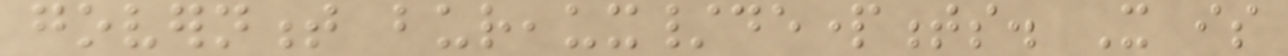government bureaux/departments. It is
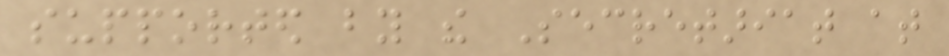supported by the Secretariat at
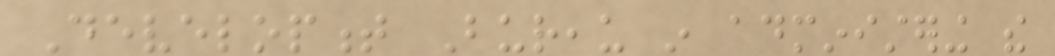Development Bureau in administering the
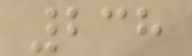238
